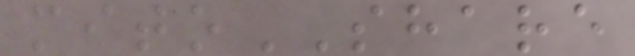mitoSHARE
